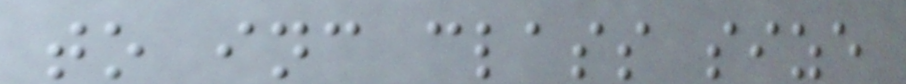to inc class size
